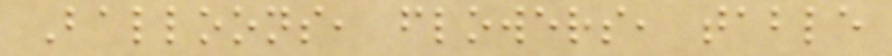Balloons, flowers, table
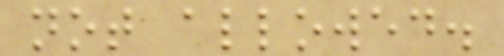not allowed.
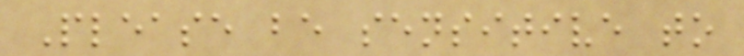Please be sensitive to
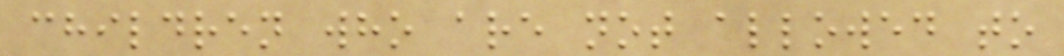children who are not allowed to
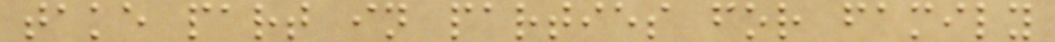take part in parties for family
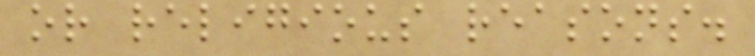or religious reasons.
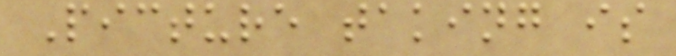Picture taking is
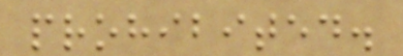prohibited.
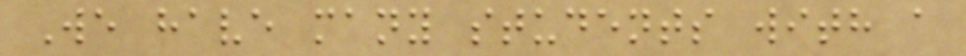We have many students with a
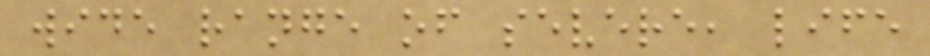wide range of severe, life
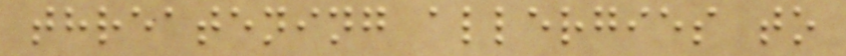threatening allergies to
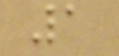1
